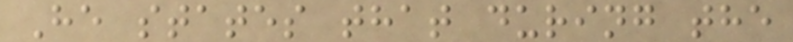He states that during the
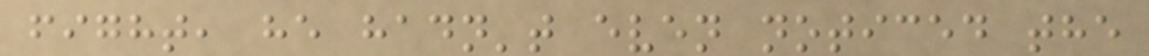fight, he hadn't even noticed the
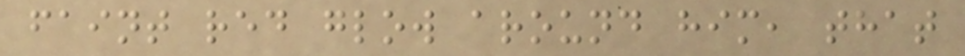faint red glow around him, that
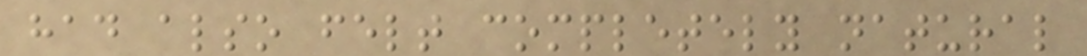had also felt completely natural
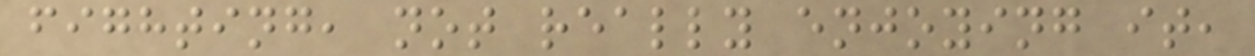fighting, not really enjoying it,
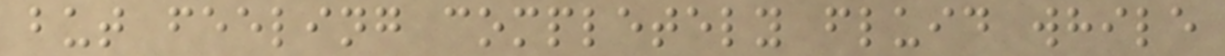but feeling completely fluid while
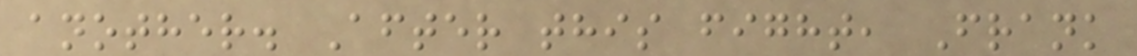another. After this fight, Frank
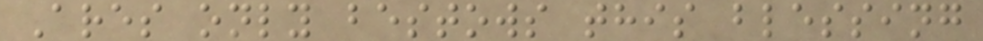Ares only bestows this blessing
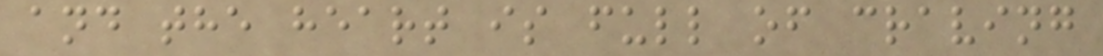and the heart is full of craving
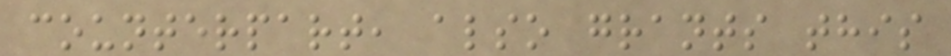counterpart, also grants this
